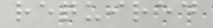required
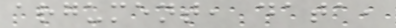argument, data,
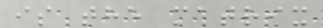is the matrix
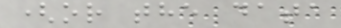(or the data
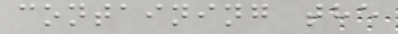containing the
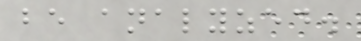be analyzed.
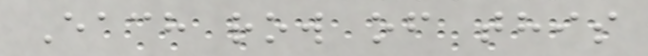Each row of this
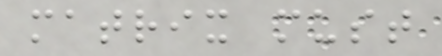matrix must
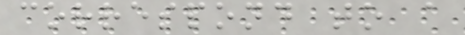correspond to a
